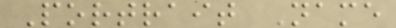Portrait Name
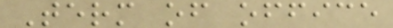Term of office
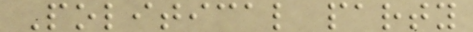Political party
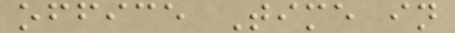office Time in
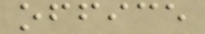office
